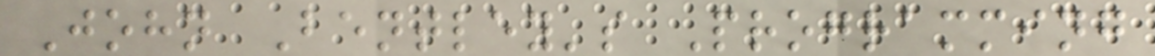John Bentley's Programming
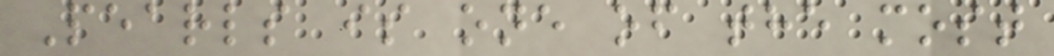Pearls is one of the most
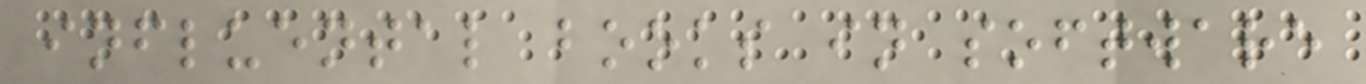influental books in software
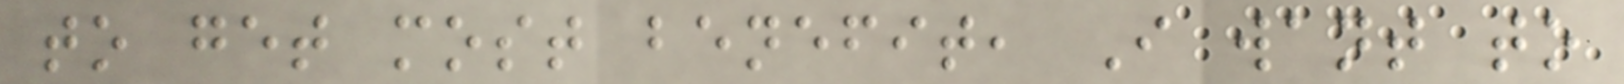to get most benefit, I want to
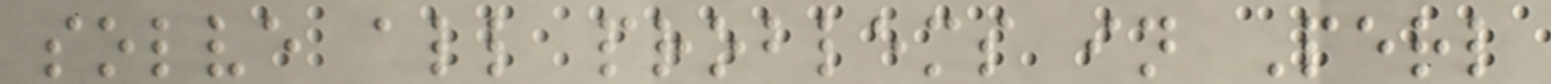solve all problems in Perl
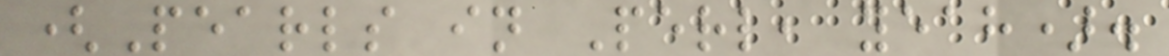(Pearls in Perl, yeah).
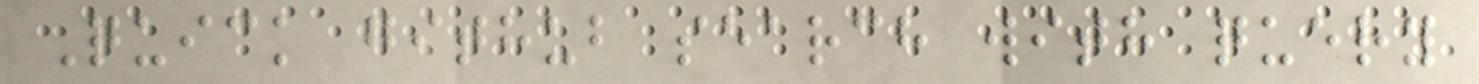Quick github search with query
